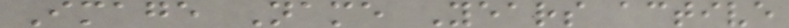Image Name Years active
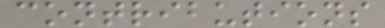contributions
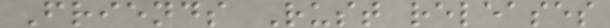Friends Rust releases
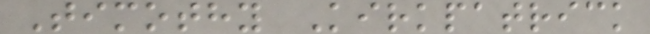Timothy Kirkpatrick
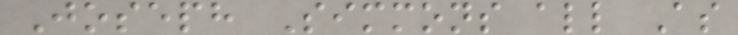Joseph Simmons all As
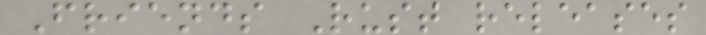Friends Rust releases
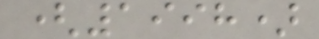(1998)
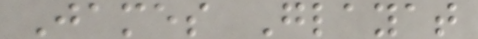James Glayat
